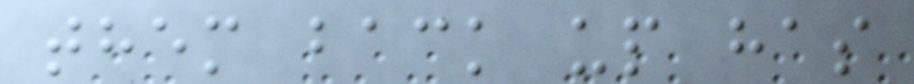them back up has
